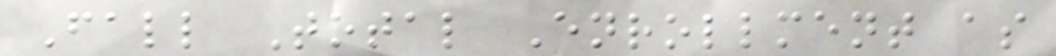Fall Total Enrollment as
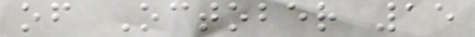of October 15
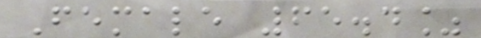Female 65.4%
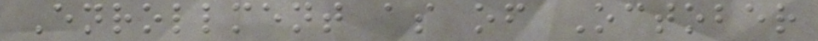Enrollment as of October
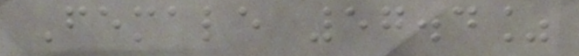Female 57.4%
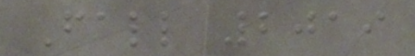Fall 2019
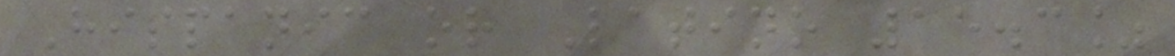Hispanic or Latino 15.3%
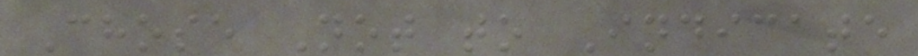Chose Not to Indicate
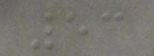53
